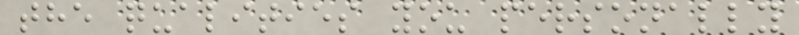the qualities you personally
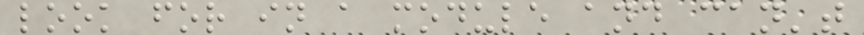look for in a module and can't
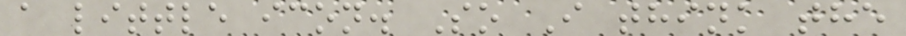a little icon. So I think the
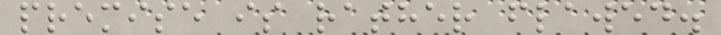premise is rather flawed.
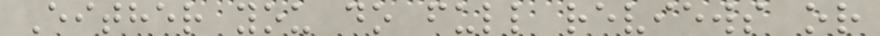Either you do full reviews or
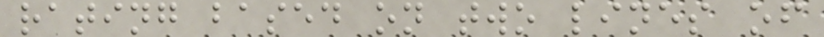rating based on two lines of
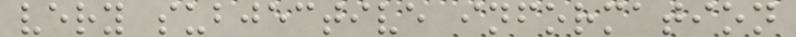very subjective information
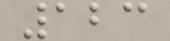123
